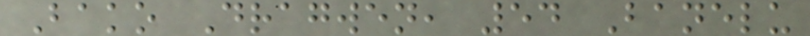Bako Dragwen, 54 Banelu
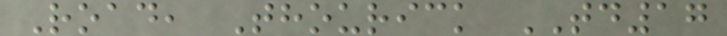Road, Thourick TD17
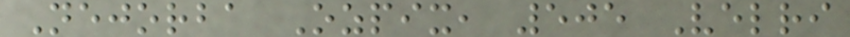Nejorba Ozpix, 505 Velri
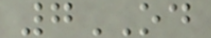7OD
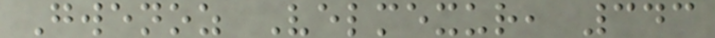Gwenoz Velmexur, 343
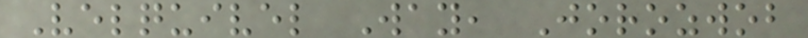Velquivel Way, Jorozwob
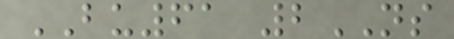BU61 2NS
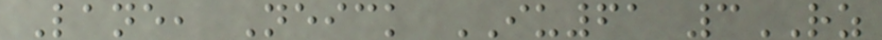Lane, Neick IU61 3RZ
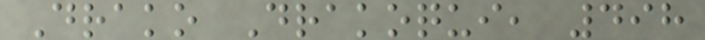Drako Drakoqui, 498
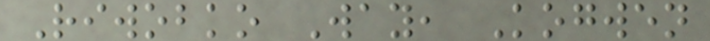Riwobko Way, Kogwen
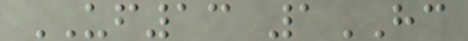UF13 1HC
